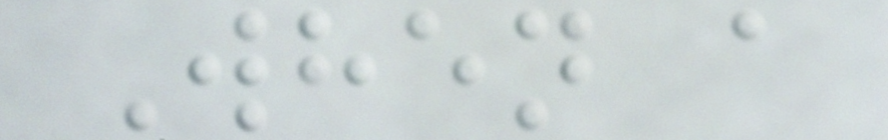When a
